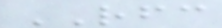RFC
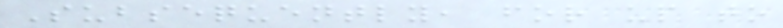Subsequently, for up to
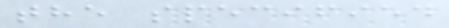the specified
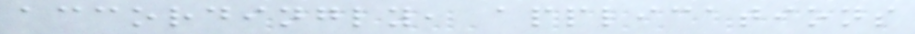accordingly, applications
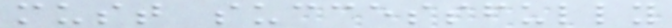must successfully
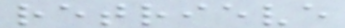retrieve
